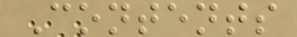Contents
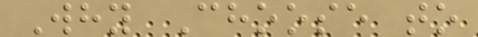Why Choose to
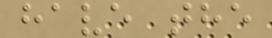have the
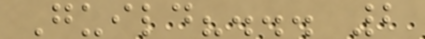Guild?... 2
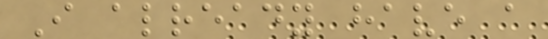I already have a
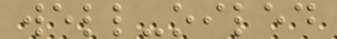well-oiled
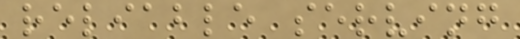reliable serving
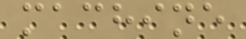machine
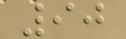90
